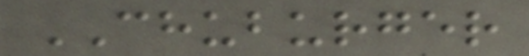CHUBURGER
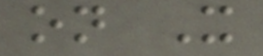on X
